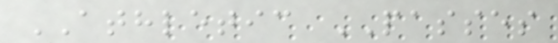ATHLETIC PASSES
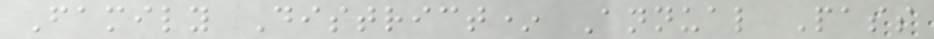Family District* Annual Pass
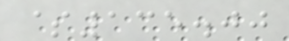$135.00
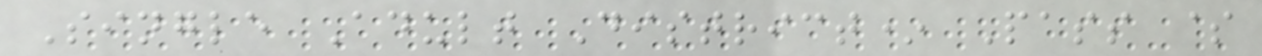Single Adult District* Pass $
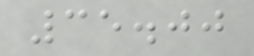35.00
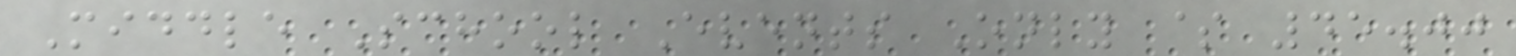Middle School Events Only $ 45.00
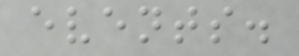events.
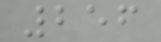256
